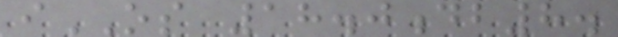iOS 18.0db8.
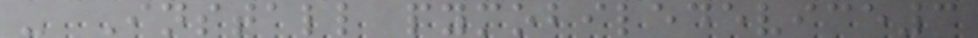- Install pymobiledevice3
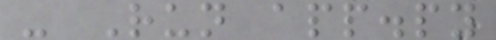- Run app.py
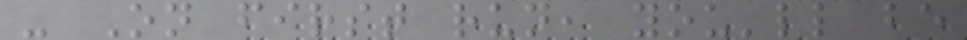- On first run, you'll be
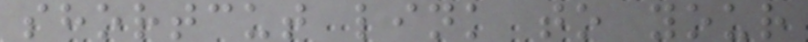shortcut link to your
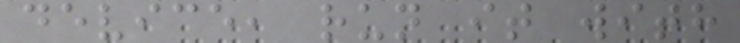device, run it with
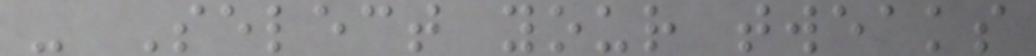- Select your tweaks
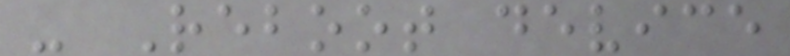- Reboot device
